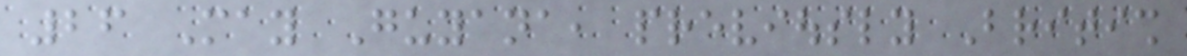26 May Guyana, previously British
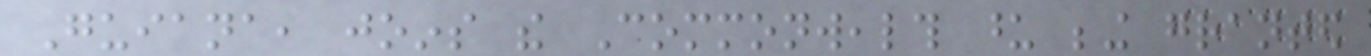Guiana, joins the Commonwealth upon being granted
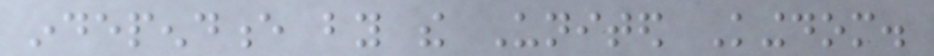independence by the United Kingdom.
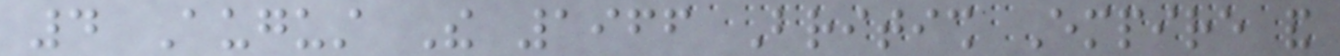4 August The 1966 British Empire and
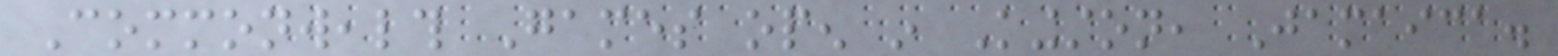Commonwealth Games open in Kingston, Jamaica.
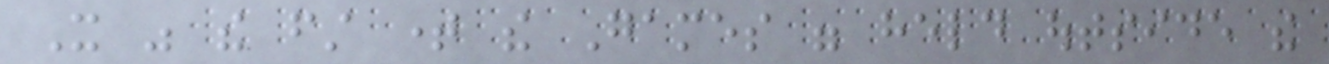It was the first time the Games were held outside the
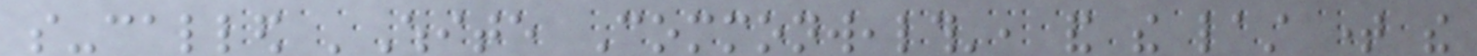so-called 'White Commonwealth', and the last time the
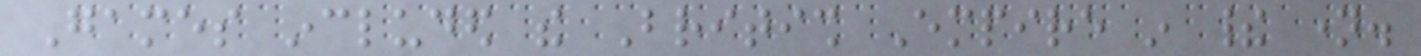Games included the British Empire in their name.
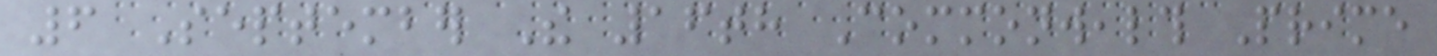6 September The 16th Commonwealth Prime
